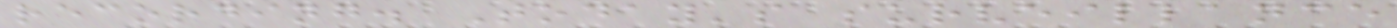recording. Today's surveillance
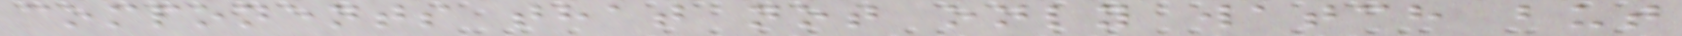components that not only watch but
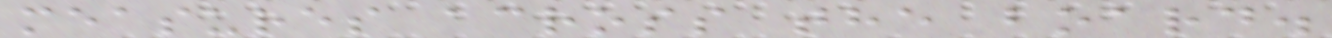measures across the board.
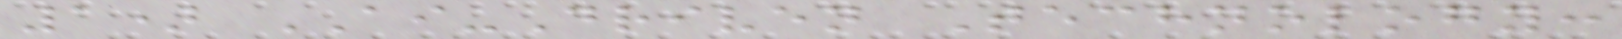1) AI-Driven Technology:
